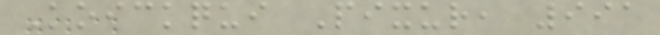Koickqui Pixur, 991
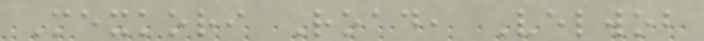Mexkori Road, Velwob
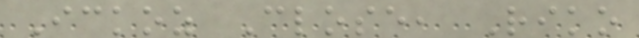Ickoz Close, Riko
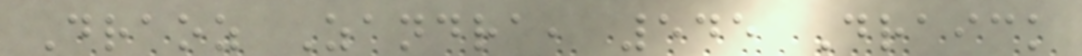Draoz Zandra, 545 Draick
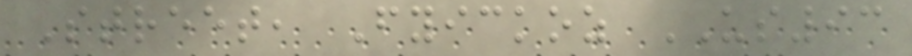Street, Fyickoz US93
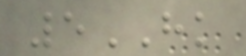5HK
